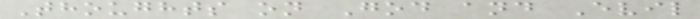Thoughts on God and Evil
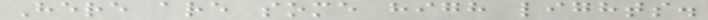Here are some high lights.
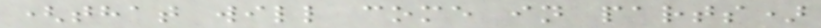(that will come in parts)
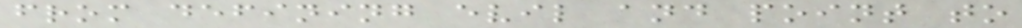from defining evil and point to
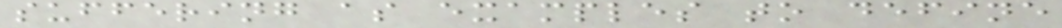suffering as examples to define
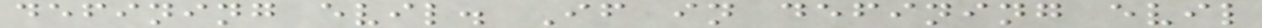defining evil. If in defining evil
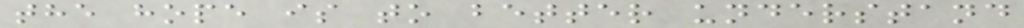the hope is to better understand
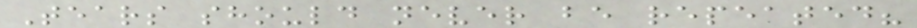Tears should never be repeated?
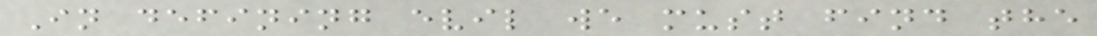In defining evil we must find the
